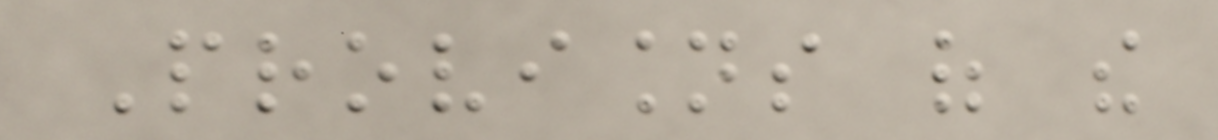Provisions of the
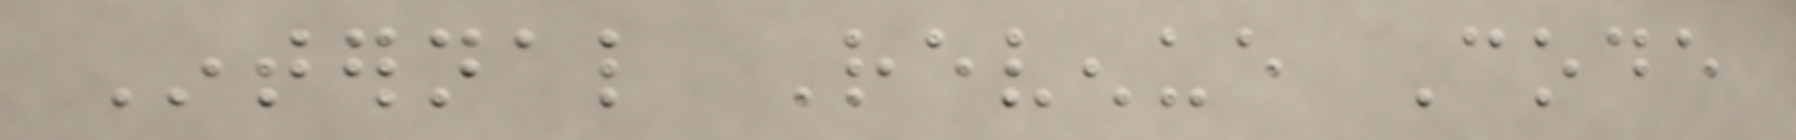Internal Revenue Code
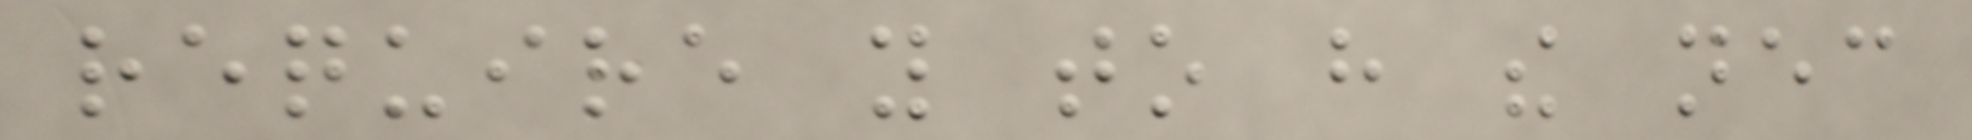require you to have the necessary
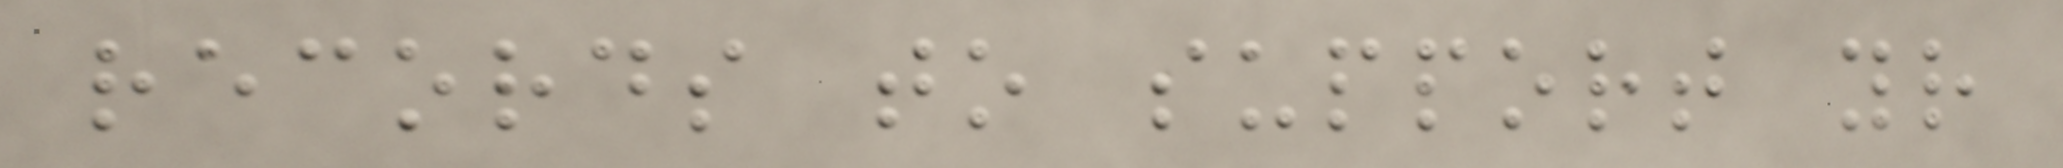records to support your
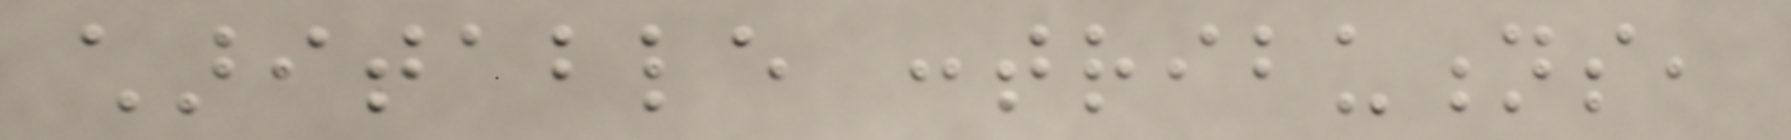charitable contributions,
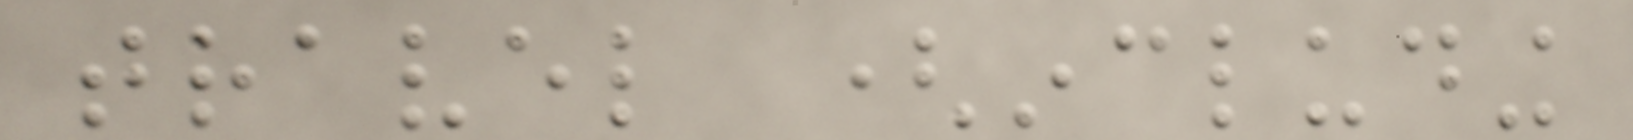travel (including
